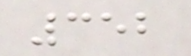352
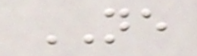NE
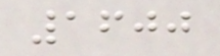1600
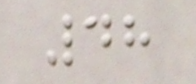48
